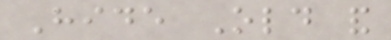Hide Old and
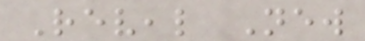Reveal New
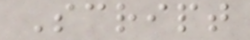Script
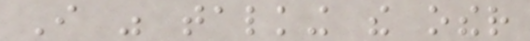I was talking the other
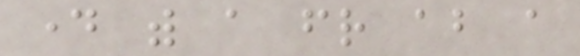day with a friend about a
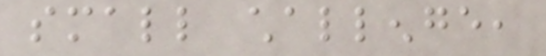small challenge,
